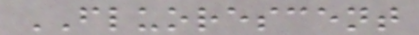FLUORESCENT
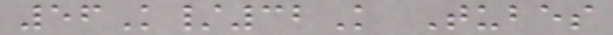56K/32K Tubes
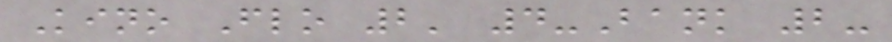Kino Flo 2' 4-Bank 2-
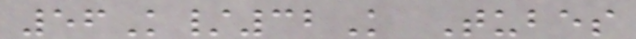56K/32K Tubes
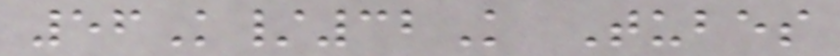56K/32K Tubes
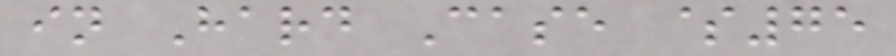in Hard Case $75
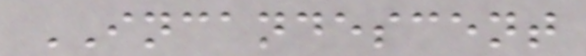INCANDESCENT
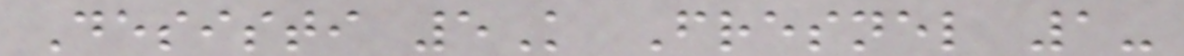Desisti 5K Fresnel 1-
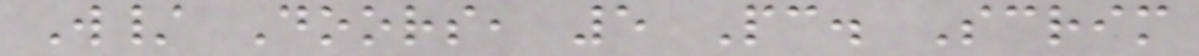W/ Doors, 5 Pc. Scrim
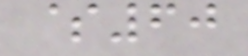$60
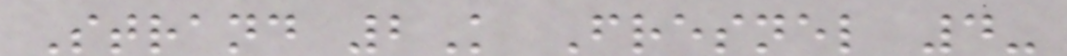Strand 2K Fresnel 4-
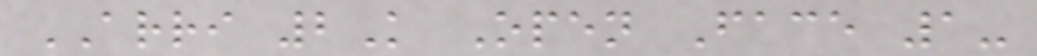ARRI 2K Open Face 1-
